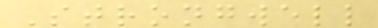Strongwell
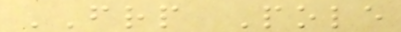FRP Pole
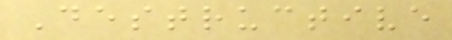Destructive
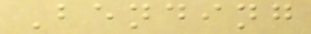Bending
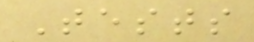Tests
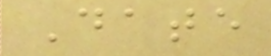Date
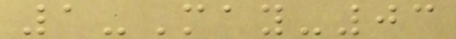1-May-03
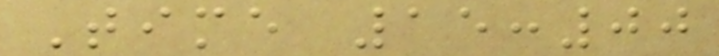Time 15:00
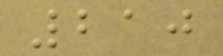210
